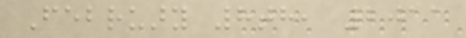February 8th, 2011
